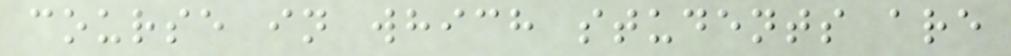course in which students are
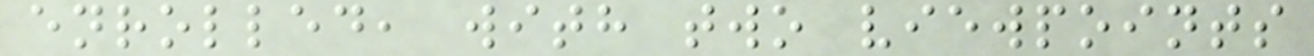enrolled, with two viewpoints
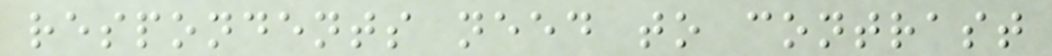respondents need to contrast
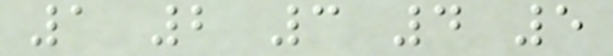1 2 3 4 5
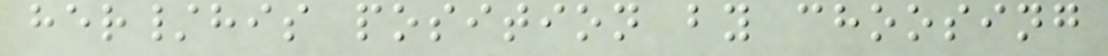her/his position by choosing
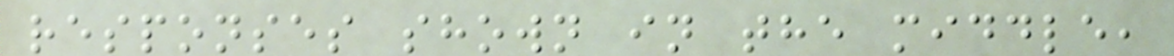responses shown in the middle,
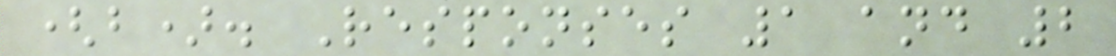(b). Responses 1 and 2
